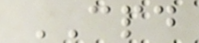CPD
